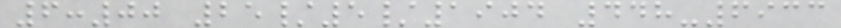6:00 25/5/1904 448-6933
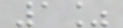1%
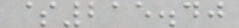$215.40
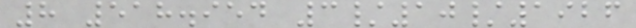8 518.954 3/10/1926
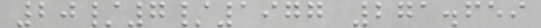20/7/1977 271.659
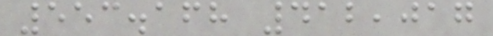553.168 412,017
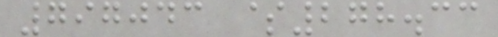797043 $278.33
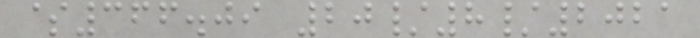$366.09 20/8/2021
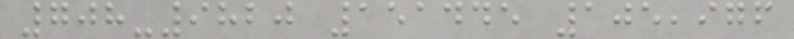708-9820 151445 105,976
